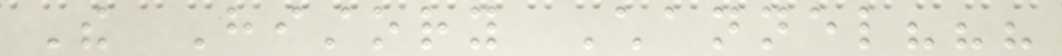The History Channel???
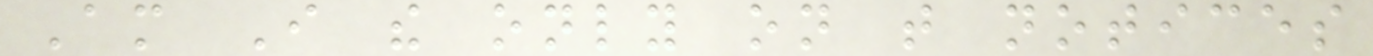Am I the only on that notices
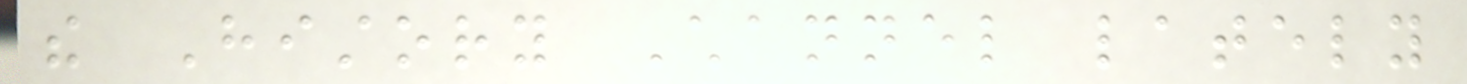the History Channel lately
